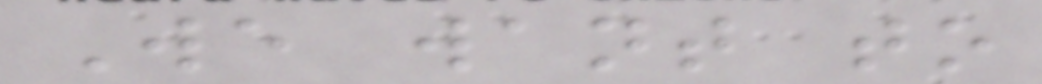We want to
